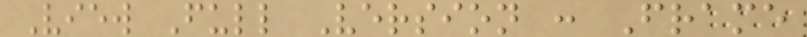View Full Version : Frame
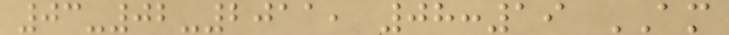03-02-2011, 08:19 AM
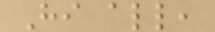Hi all,
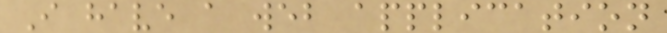I have a web application
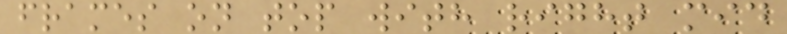frames on top with right mid
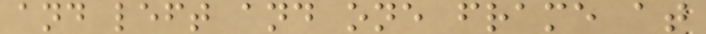and left and one frame at
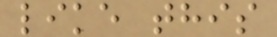like this
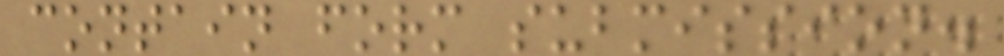contain form submission.
